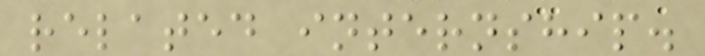related internship.
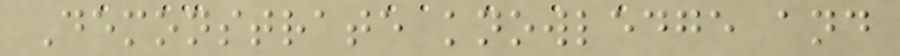Demonstrate knowledge and
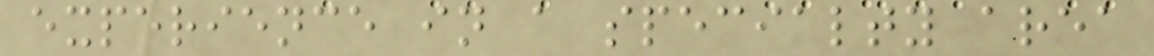experience in a specialty area
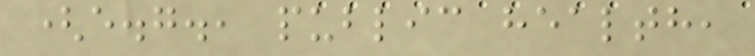(e.g., public health,
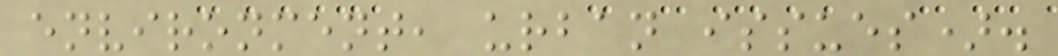environment, urban issues).
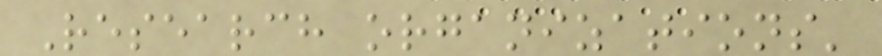Research organizations'
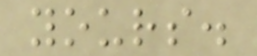yours.
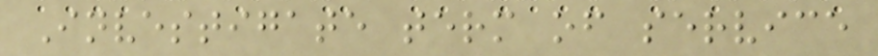Investigate term of service
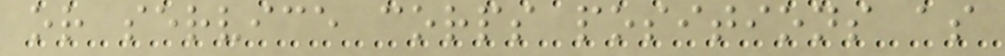or service corps positions as
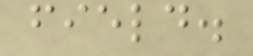field.
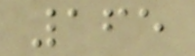165
